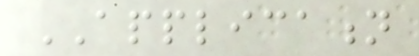APPLICATION
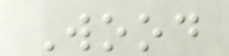Wood
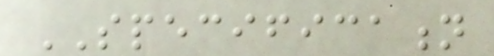SPECIFICATION
